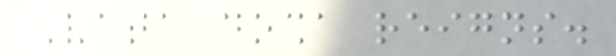Vata dosha reigns.
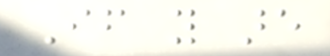If you are
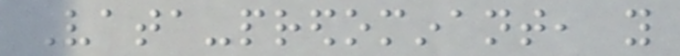Vata-predominant, you
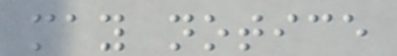may notice
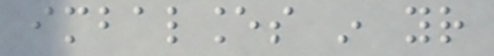imbalances in your
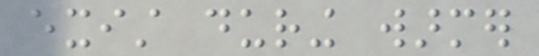exist during warmer
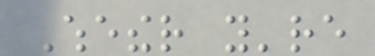Whether you're
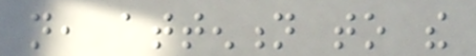not, attention to the
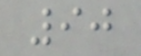90
